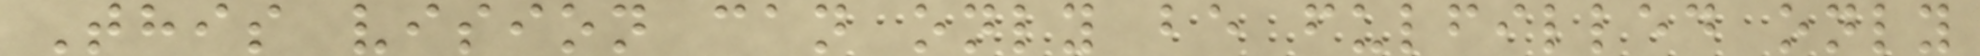This vision can only be fulfilled only
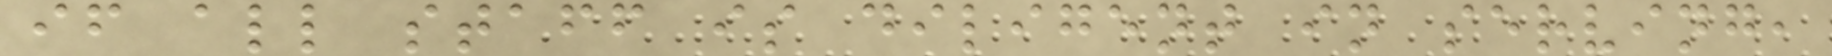if all staff is diligent in serving,
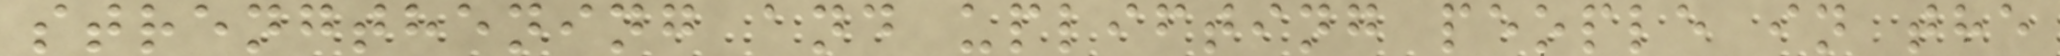strengthening and uplifting people in the
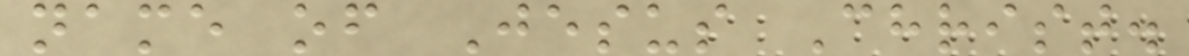name of Jesus Christ.
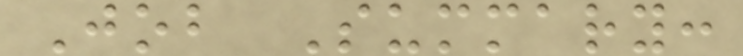Job Summary:
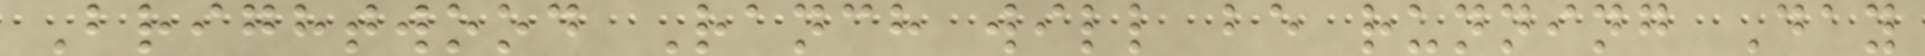Brightwood Ranch will be running Day
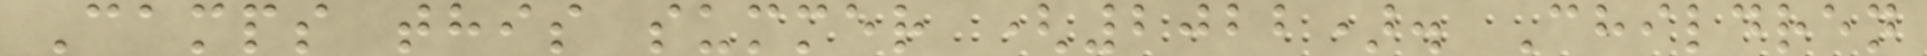Camps this summer (2022). Children
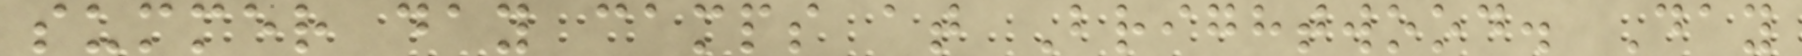summer day camps at Brightwood. Day
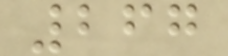267
